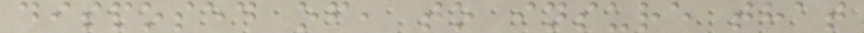disposed of, to insure that
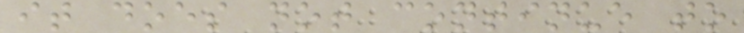it does not continue to
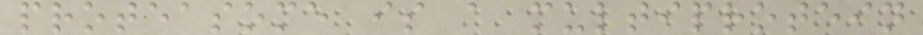proteasome is a multiprotein
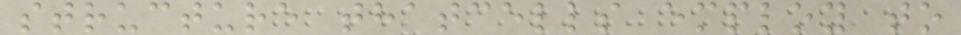structure thatcells employ to
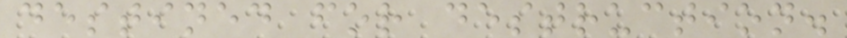destined for destruction.
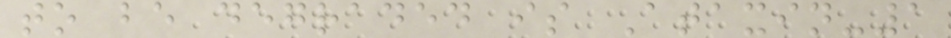to be degraded is Ataxin-1
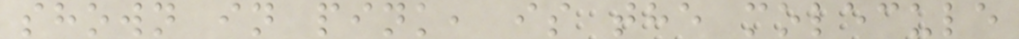shown in pink, is the molecule
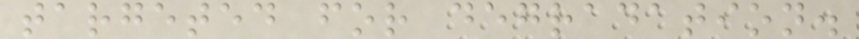targeted for degradation.
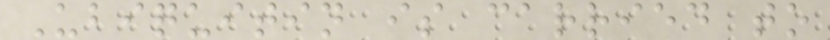Ubiquitin is carried to
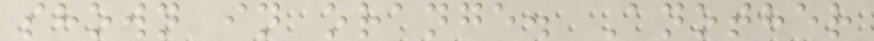shown in orange. Another
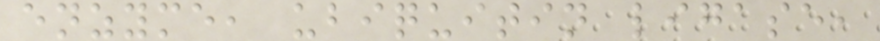enzyme, ubiquitin ligase,
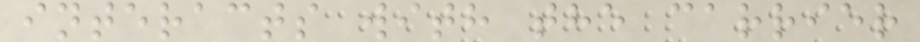interacts with the carrier
